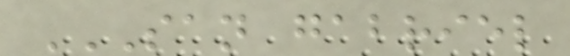SAN GABRIEL
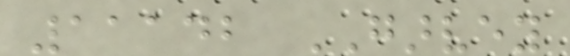11142 GARVEY
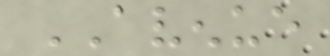AVENUE
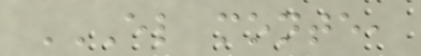EL MONTE,
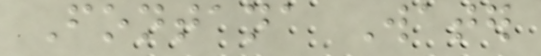Fontana Water
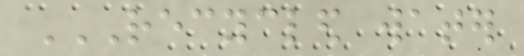RECYCLED WATER
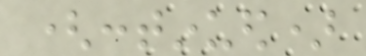(continued)
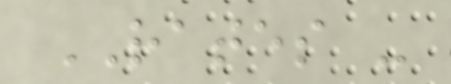RATES -
